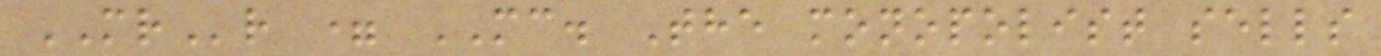MRr = MC. The monopolist sells
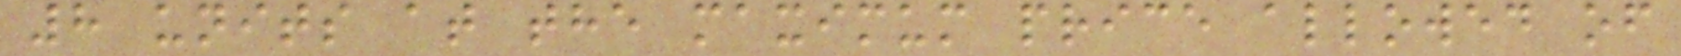8 units at the maximum price allowed of
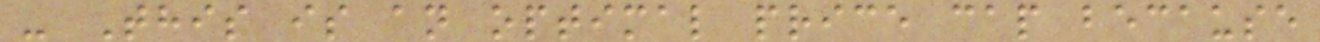- This is an optimal price cap because
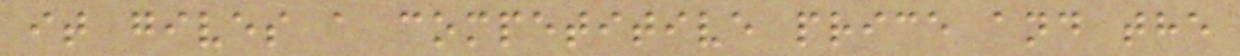it gives a competitive price and the
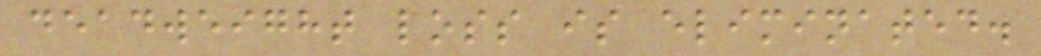deadweight loss is eliminated.
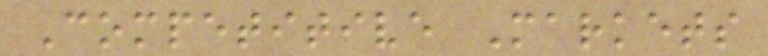Competitive Markets
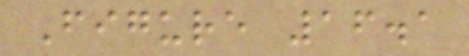Figure 16.1
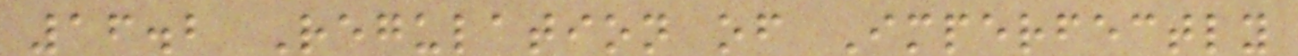16.2 Regulation of Imperfectly
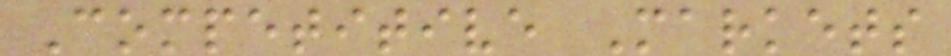Competitive Markets
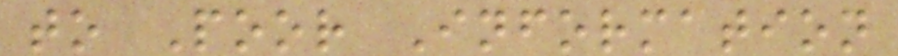to Poor Information
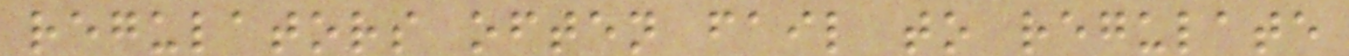regulators often fail to regulate
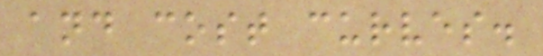and cost curves.
